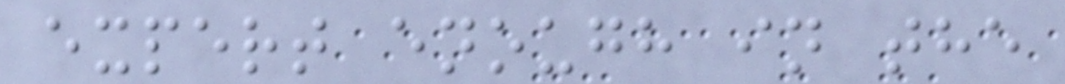expert enough in the
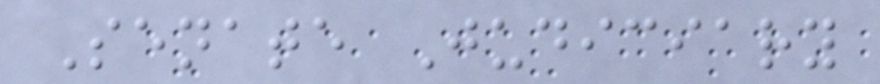Senate Judiciary
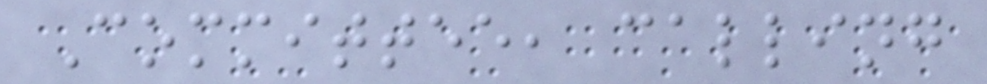Committee, calling
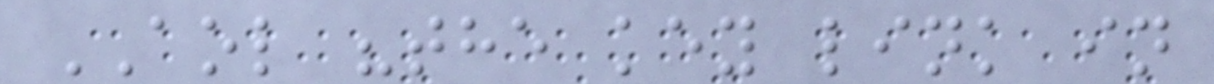AOL "the key link in
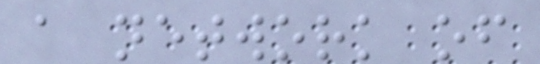a network of
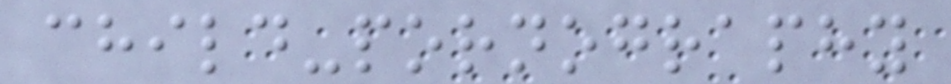child-pornography
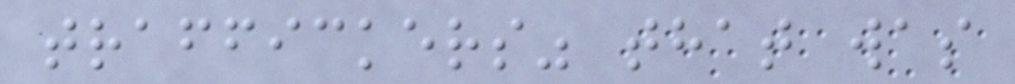traffickers" that was
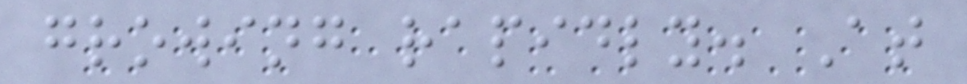growing rapidly. At
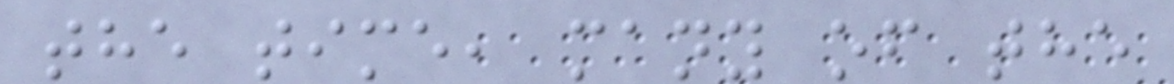the time, many of the
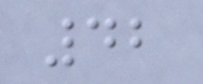42
